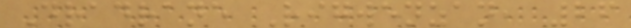Dradrane Rigwenzan, 26
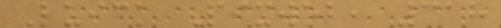Luick Pixwob, 318
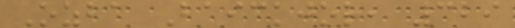Ozba Baickjor, 329
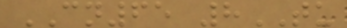CN65 8TU
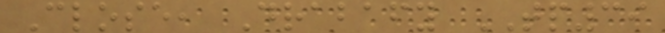Close, Drabafy TP39
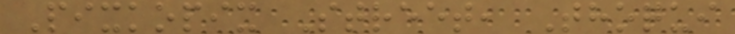Pixkopix Street, Thoqui
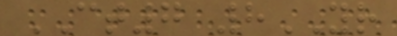CT7 8YR
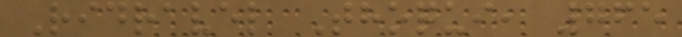Ridravel Thoqui, 765
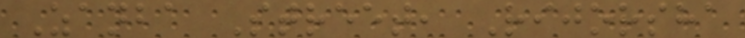Zanba Street, Rijorsha
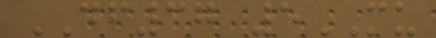DF37 5MU
